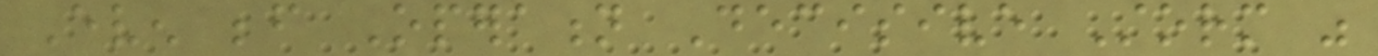Even before Operation Decisive Storm was
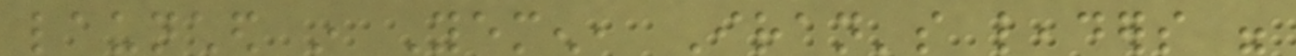launched in Yemen, Iran's leaders were
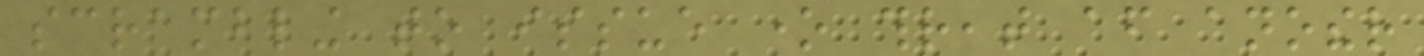scrambling to issue one threat after another
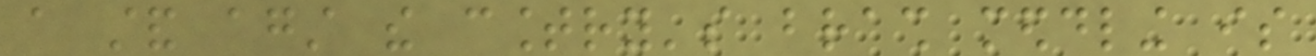a stand against the country's brash meddling is
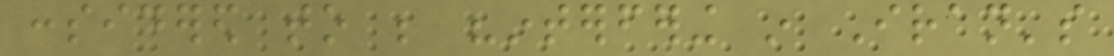considered to be "interfering in Iran's
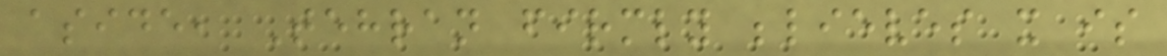aside, Tehran firmly believes it is
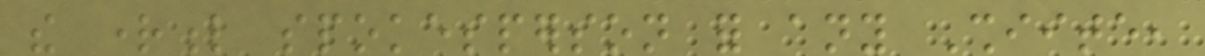the rightful spokesperson for any Shiite,
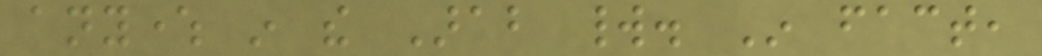anywhere in the Arab world. In fact,
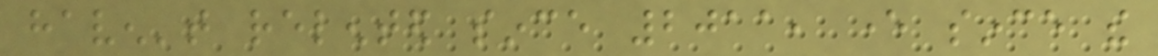haven't relented since 2011, ever since the
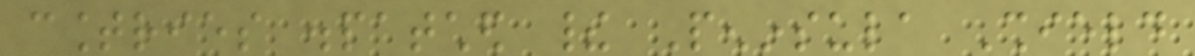countries dispatched their Peninsula Shield
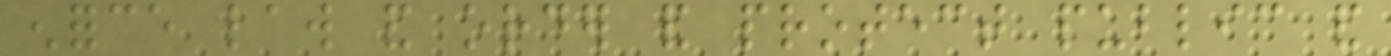enforce law and order and protect public and
